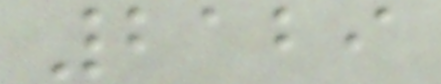2129
